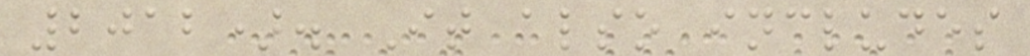2012). It also includes
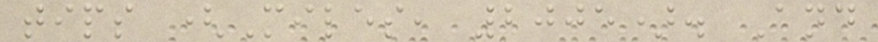tips (Miles, 2005). And
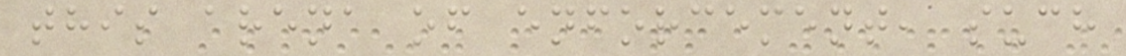this arena of enforcement, such
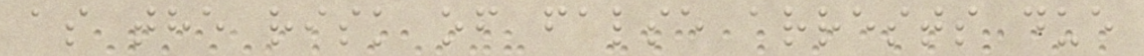as the risk of false arrests due
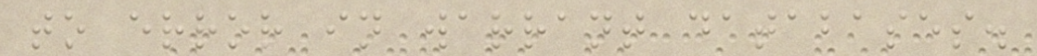to error in warrant databases.
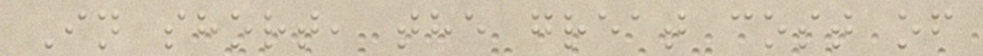In short, the great cost of
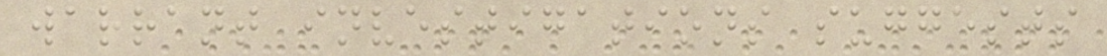warrant investigations suggests
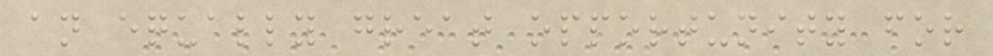an equally great opportunity for
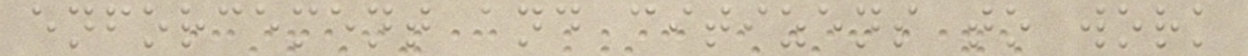enforcement and citizens to work
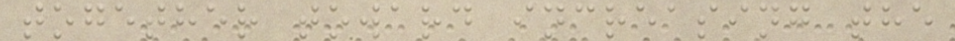together toward increasing the
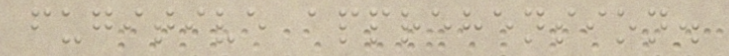fugitive apprehension.
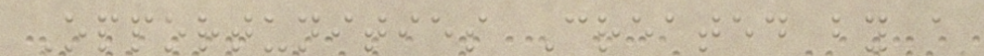Opportunities Created by a
